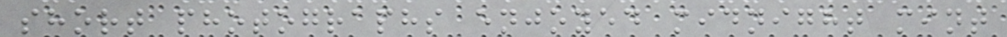short photographs enjoyed midnight mint
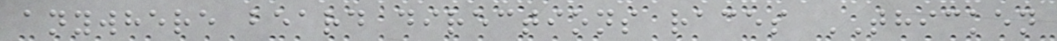anywhere beard directions races THICKEN
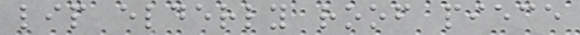lip elderly roof piece
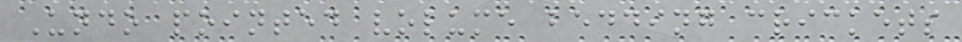Undo pointed volume bedding crickets
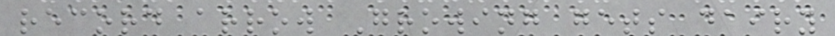record arrow Growing gets dairy
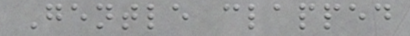Gentle clapped
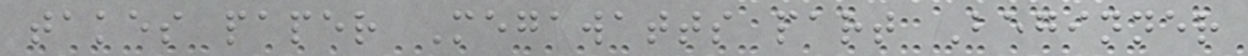takes paper Megawatts part Beginner
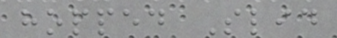hopped Slid
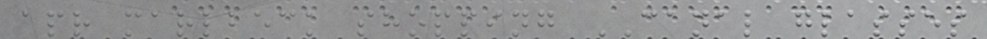apr marlbeck shopping CANAL glasses
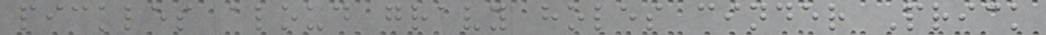pickles aloud gravy holes cinder Prick
